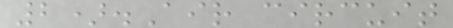2).Air circuit
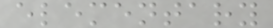elementary
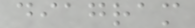diagram
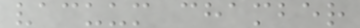vacuum chamber
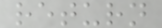return
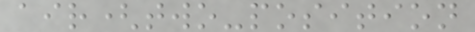air(two-position
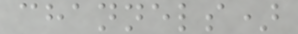channels)
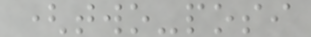(two-posi
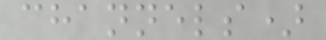channels)
